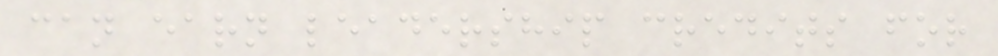can earn leadership credits for
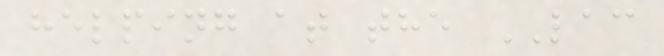helping at the LAC
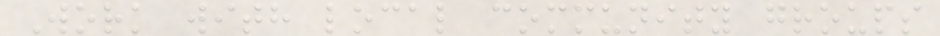Work with local community groups
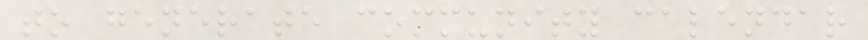to generate community calendar
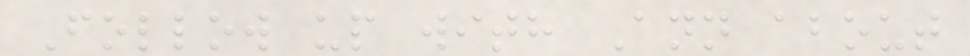Follow up with Ann about
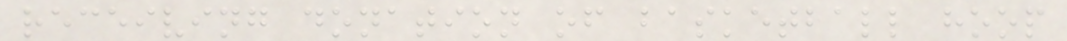receiving donation of basketball hoop
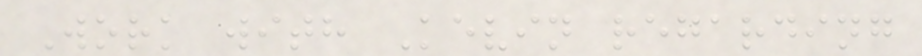Work with Kevin regarding
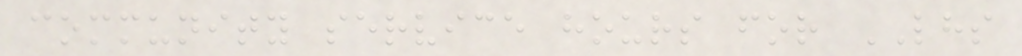community service hours for LHS
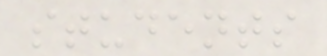students
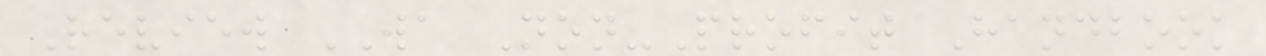Review WA Non-Profit Handbook
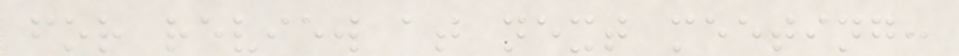for review at next meeting:
